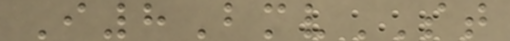I8BmvST
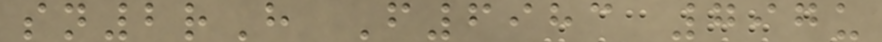sn2rH F6983 797u
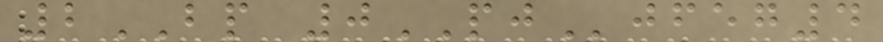2BP 0PJjfeg4
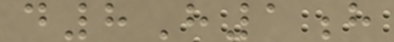d8H1h
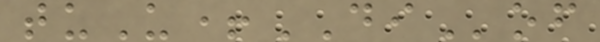tuU+DIof
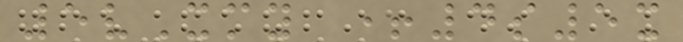5vXmy +4s5x
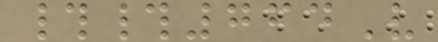##764V
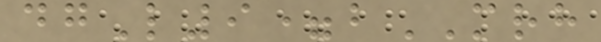dgL9=bMRH
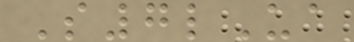S7lUa
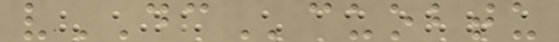vDCcuobtu
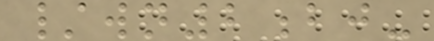/wn2bj-
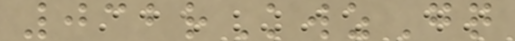032rKwzGq
